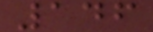146
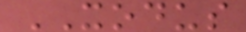XODUS
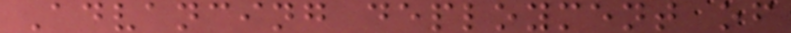Advancing deployment of
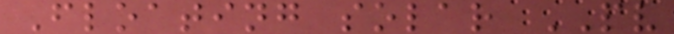Floating solar PV
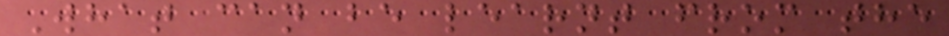What can be learnt from the
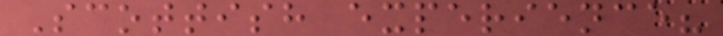Scottish experience?
